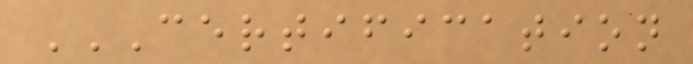CERTIFICATION
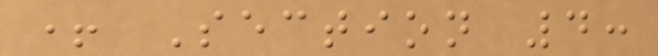+ Section 4:
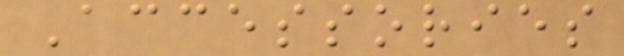Accessories
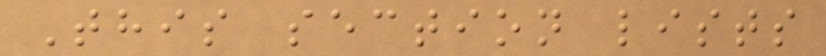This section lists
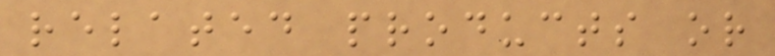related products or
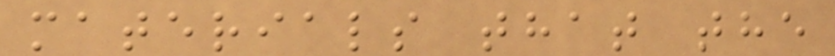materials that the
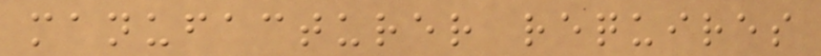manufacturer requires
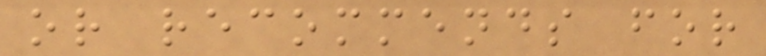or recommends for
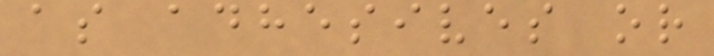as adhesives or
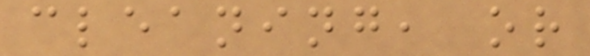cleaning, or
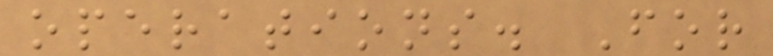operations. For
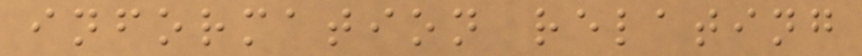information relating
